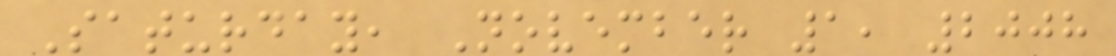Saturday, November 1, 2008
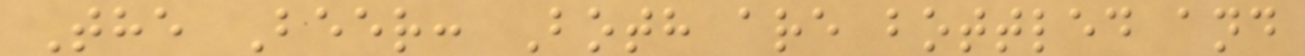The Beer: Both are bottled and
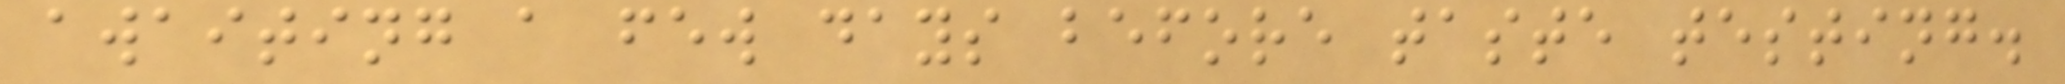awaiting a few days before taste testing.
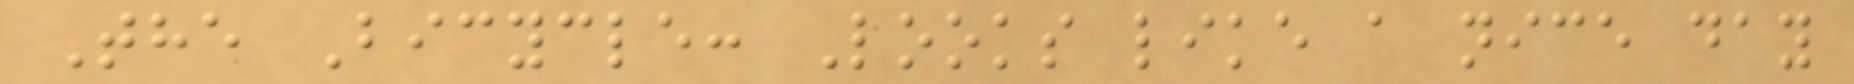The Bicycle: Looks like a nice day
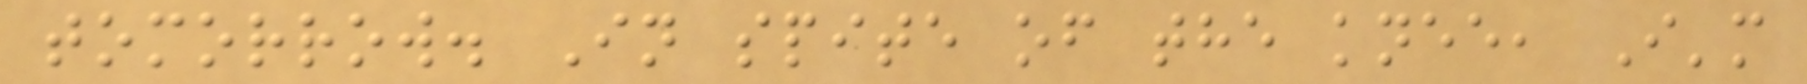tomorrow. In spite of the knee, I'm
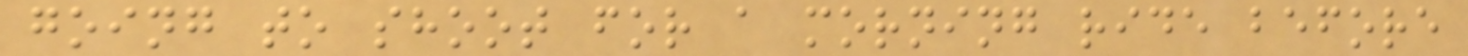going to shoot for a morning ride before
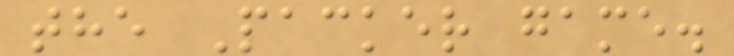the Packer game.
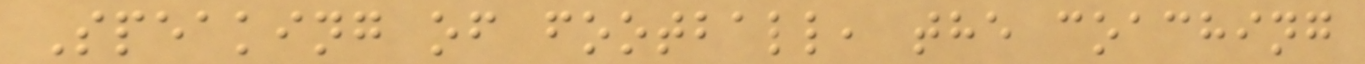Speaking of football, the coaching
